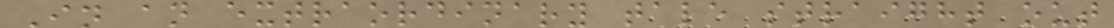In an extraordinary tale straight out
